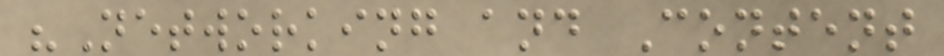"Networking and Content
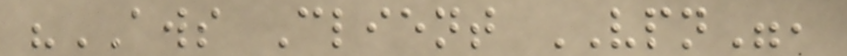"AWS Client VPN",
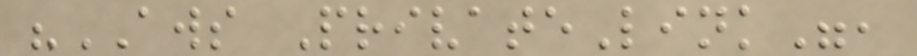"AWS PrivateLink",
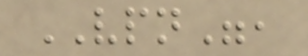VPN",
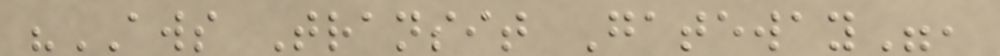"AWS Transit Gateway",
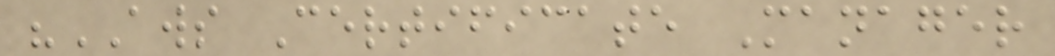"AWS Certificate Manager
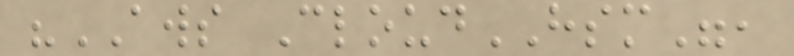"AWS CloudHSM",
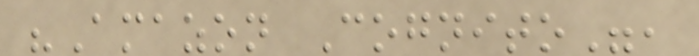"Amazon Cognito",
